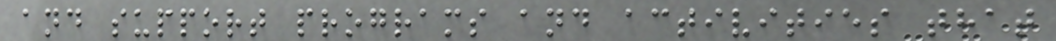and support programs and activities that
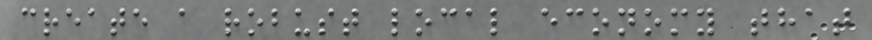create a robust local economy that
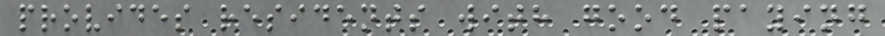provides residents with good paying
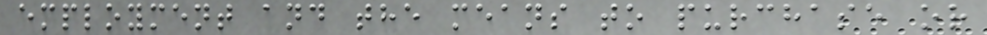employment and the means to purchase or
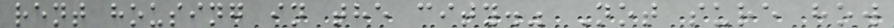rent housing in the city." Not sure how
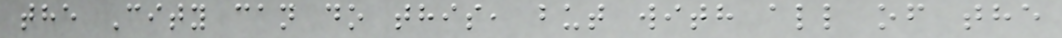the City can do this, but with all of the
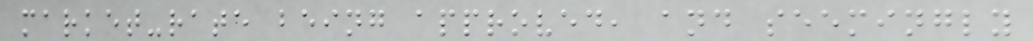market-rate being approved, and seemingly
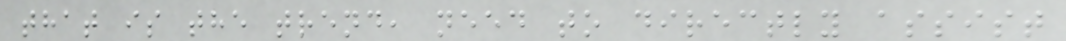that is the trend, need to directly assist
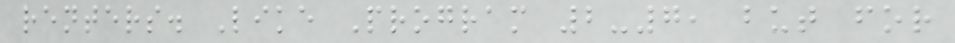renters. Like Program 2-7, but for
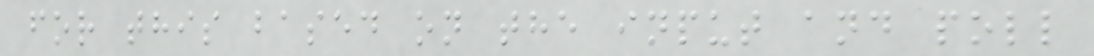for this based on the input and poll
